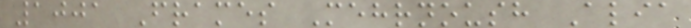1001 Frames Mehrnoush Alia
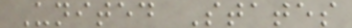United States
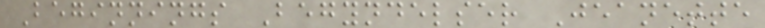Beginnings Begyndelser Jeanette
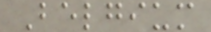Belgium
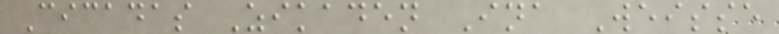Cicadas Zikaden Ina Weisse
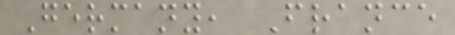Germany, France
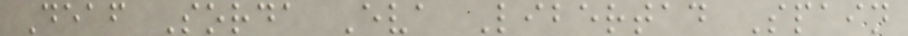Deaf Sorda Eva Libertad Spain
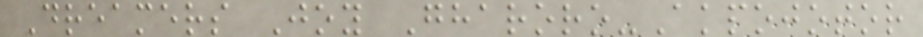Dreamers Joy Gharoro-Akpojotor
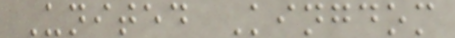United Kingdom
